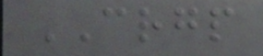CRGP
